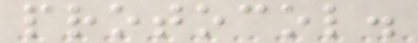protocol.
